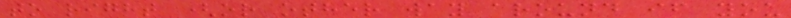to right (or other way around if you
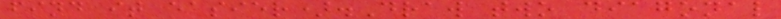find it easier).Draw two diagonal
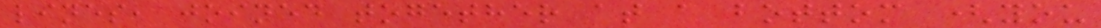lines, joined together at a bottom (you
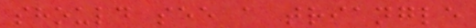should see a triangle
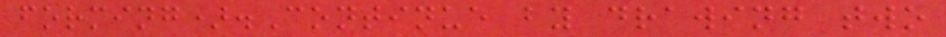forming).Continue by drawing two
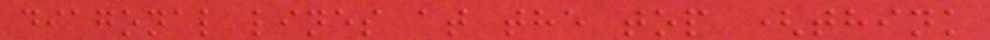diagonal lines at the top (think
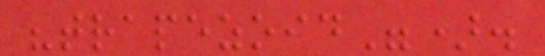"trapezoid").
